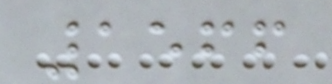1566
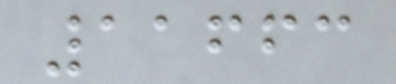11663
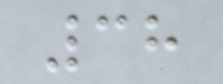38
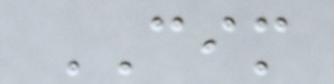CIM
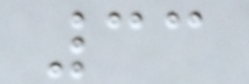33
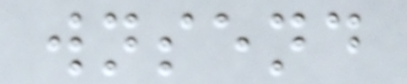wnsend
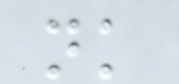nk
